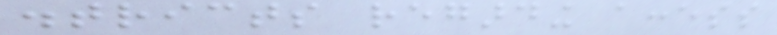districts regarding access
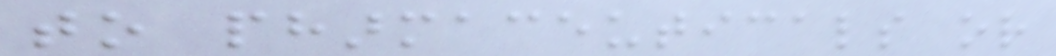to pharmaceuticals or
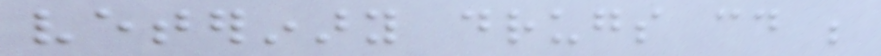veterinary drugs could be
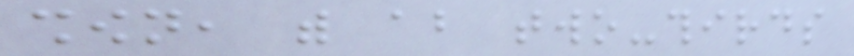shown, with about two-thirds
